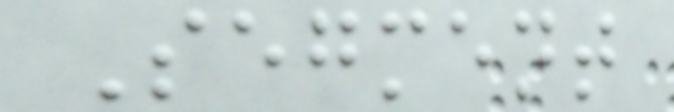Segment
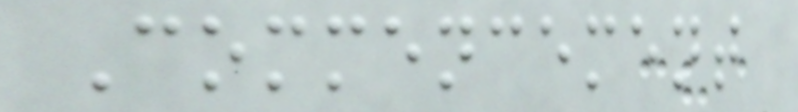Commencement
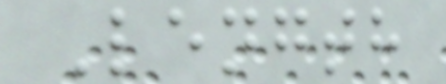Length
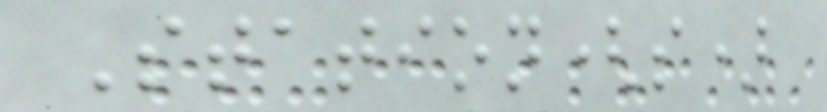Station(s)
